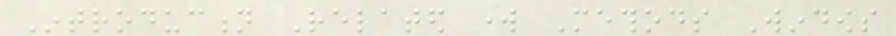Introduction Related work Methods Windows
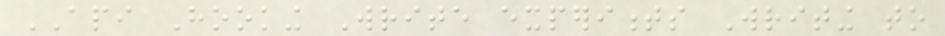API Hooking Write experiments Writing to
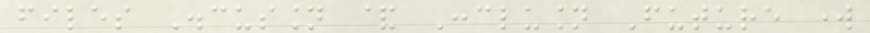files Discussion & Conclusion Future work
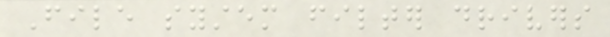File system filter drivers
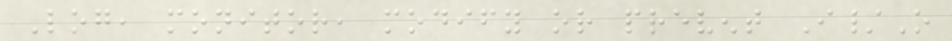Log, monitor, modify or prevent I/O
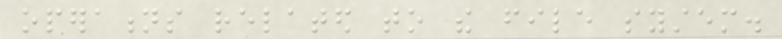operations related to the file system.
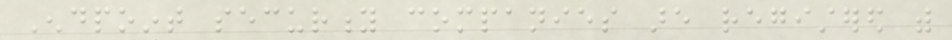Endpoint security companies are registered with
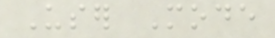User Mode
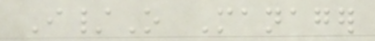I/O Manager
